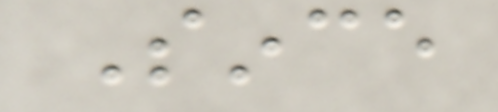Since
